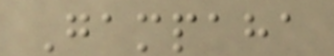Gampaha
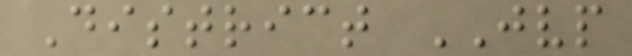District JVP
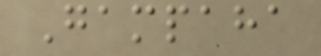Gampaha
